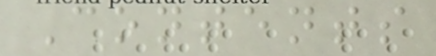Contents
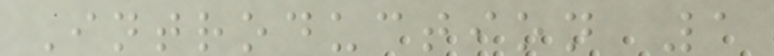Introduction 1
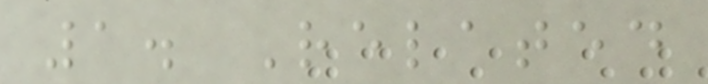1. Related
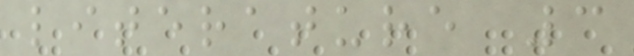literature 3
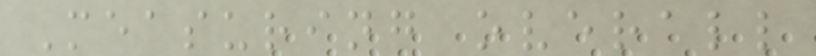Measuring overall
